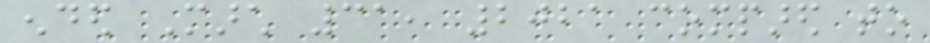ended March 31, 2021 compared to
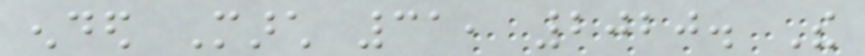ended March 31, 2020. The
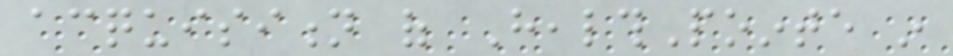acquisition of HealthPointe in
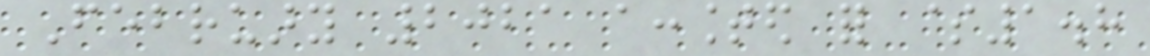February 2021 accounted for $1.8
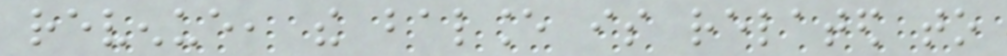revenue, the balance is related to
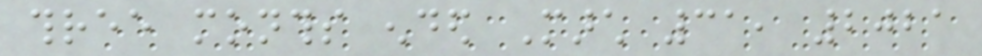three months ended March 31, 2021
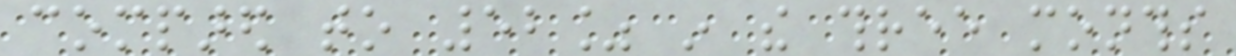compared to 52% in the three months
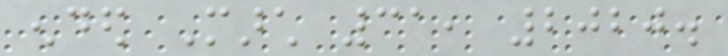ended March 31, 2020.
